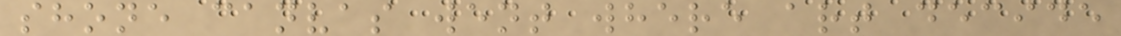shone canvas went where art decide
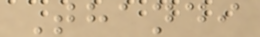Thandi
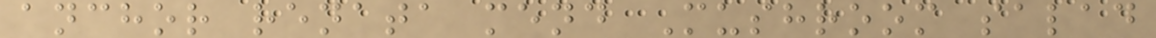anchor renata mend Mushroom salad
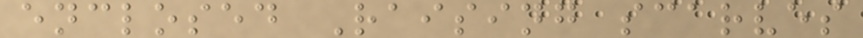enclosed Raising scarves
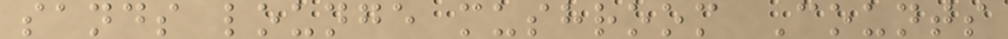sands lounge mushroom Counts
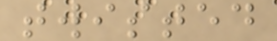twisted
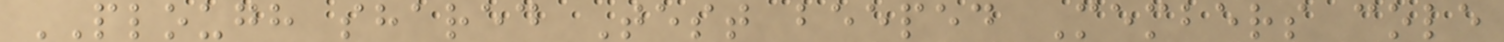PLOUGH shared Test beeped Members cole
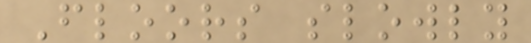Floors slowly
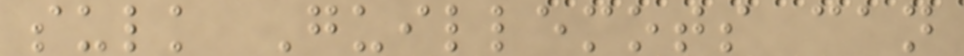sulk Guillemots can
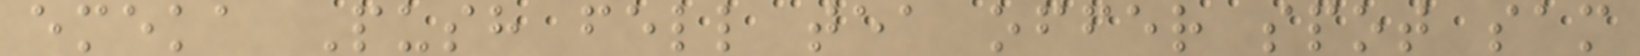emeka Push fell tea offer spot sam
